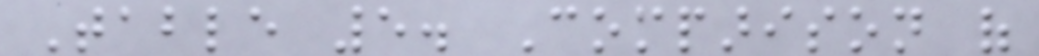Table 5. Comparison of
